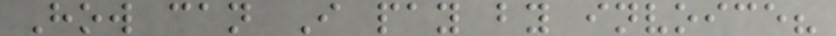How can I pay by invoice?
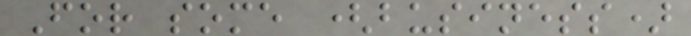For some (business)
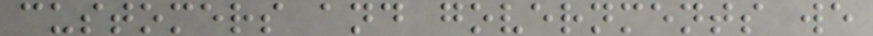customers and governments we
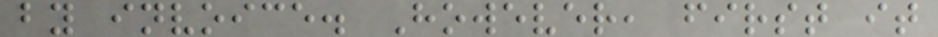by invoice. However, first it
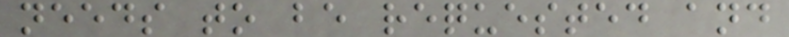needs to be requested and
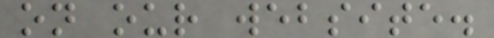on our website.
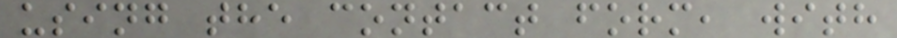using the contact form, with
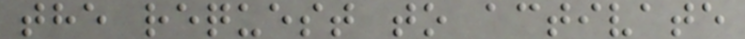the request to activate
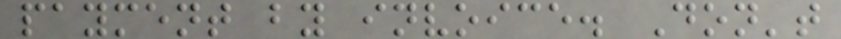payment by invoice. Don't
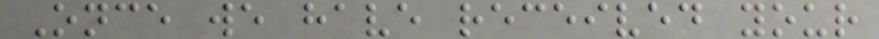Once we have received your
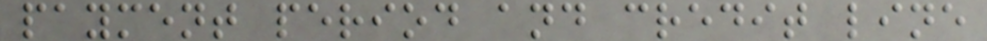payment period and credit line
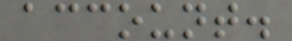account.
